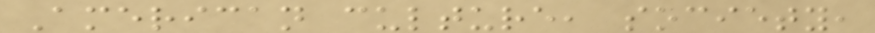American culture, society,
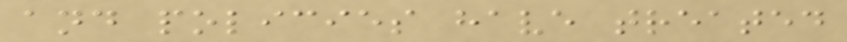and policies have treated
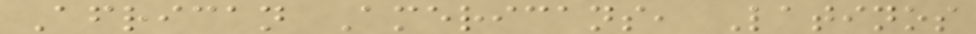African Americans, Latinos
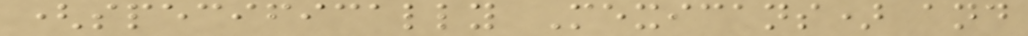(specifically Mexicans) and
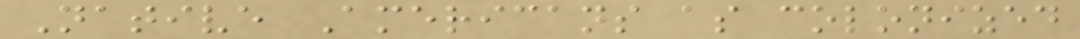Native Americans as colonized
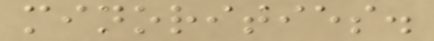minorities.
